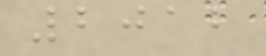2012
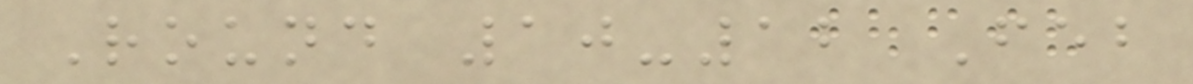Round 10-12 Feb
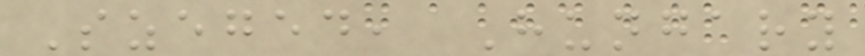Szeged, Hungary
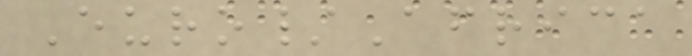Euro/Africa
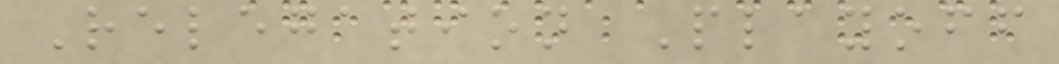Relegation Playoff
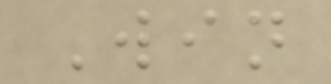Win
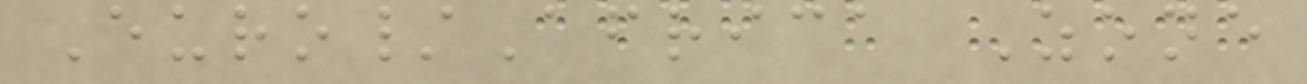Euro/Africa Zone
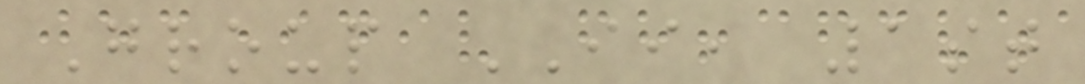Group II, 1st
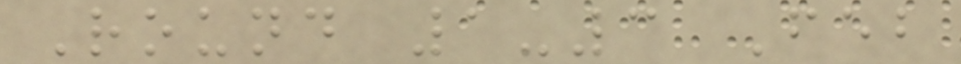Round 1-3 Feb
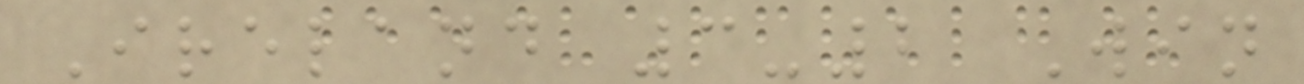Ireland 3-2 Win
